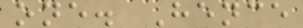one. Hence
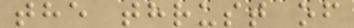the thrust of
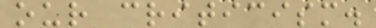our criticism.
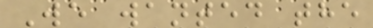We wanted the
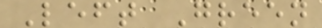Left Green
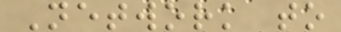Network to
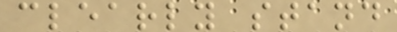clearly stand
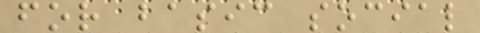for basic social
